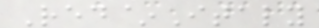Red~Italy
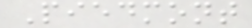Piedmont
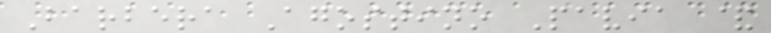Barbera Agostino Pavia &
